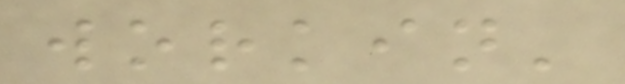workin'
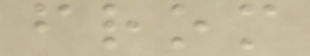from
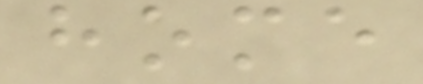home
